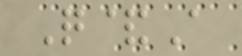Q&A
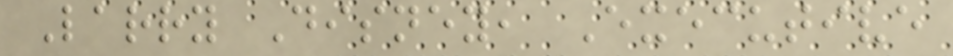Larry Disney, Executive
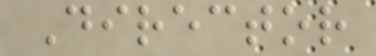Director
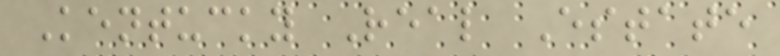Kentucky Real Estate
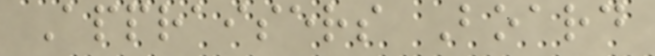Appraisers Board
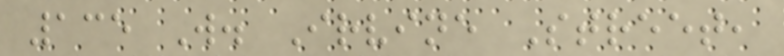135 W. Irvine Street,
